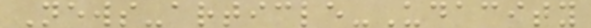News-article-Udacity
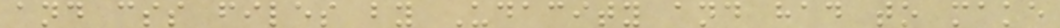and css files by Udacity and had to make
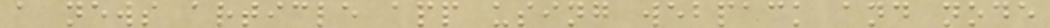a news article app using webpack and node
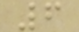6
